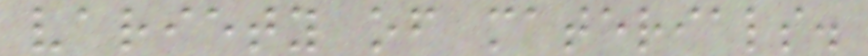variety of materials.
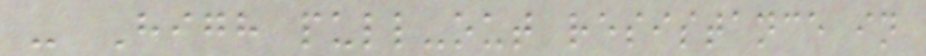- High pull-out resistance in
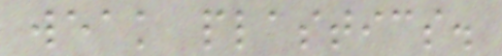weak plastics.
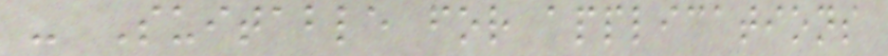- Suitable for applications
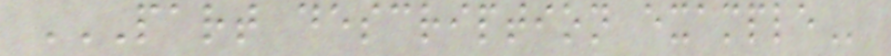PART DESCRIPTION EXAMPLE
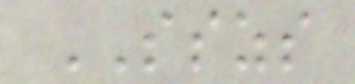SSZS
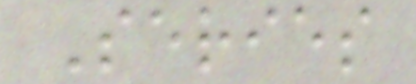Series
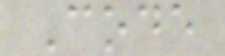Code
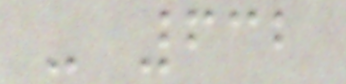- 632
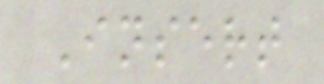Insert
